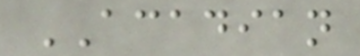ACADIAN
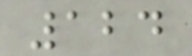124
